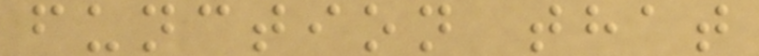function that
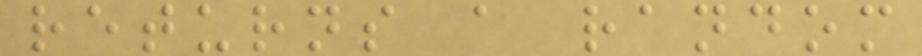returns a random
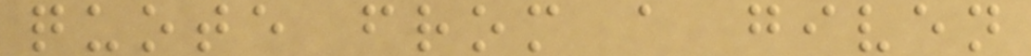quote from a given
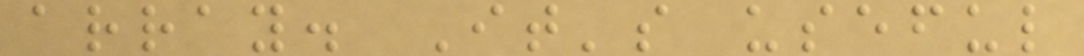array. It's useful
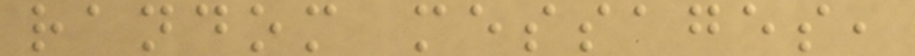random messages,
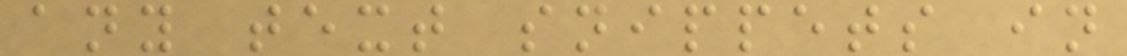any text snippets in
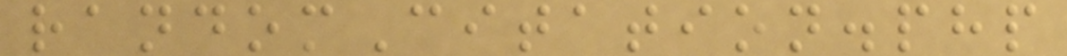randomCitation.php
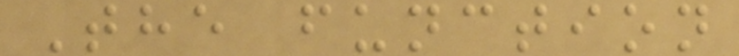The function
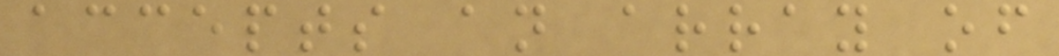accepts an array of
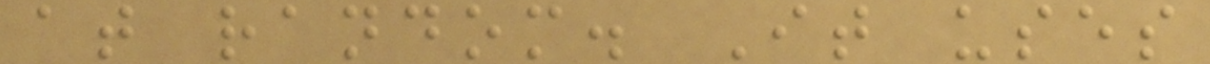at random. It uses
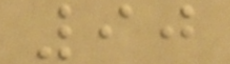90
